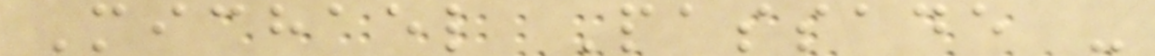Michael Passade -
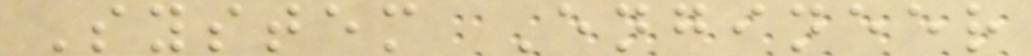System Engineer
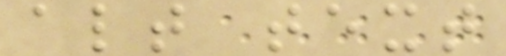alt text
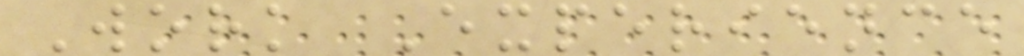Work Experience
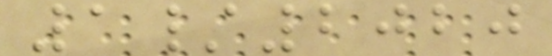1/2020
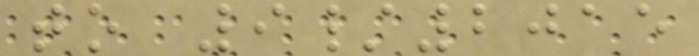to 9/2015
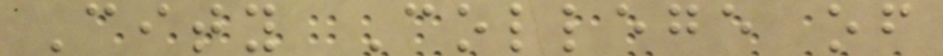City College of
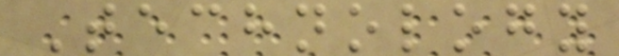Technology
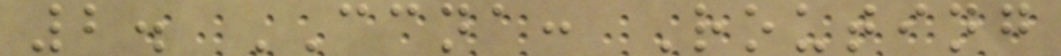2. CCNA: Routing
